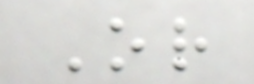Or
